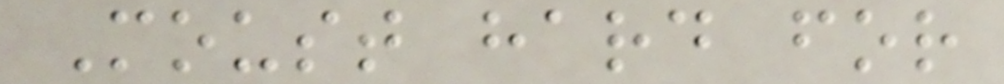Moust hard for
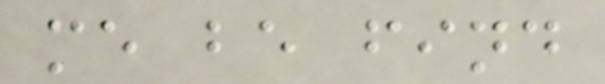me be find
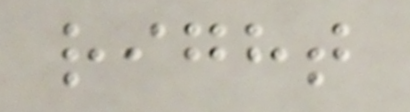right
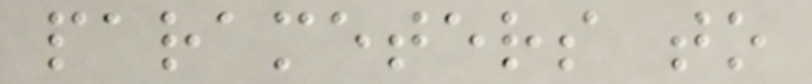parameters to
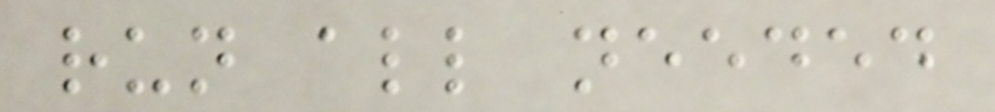run all needed
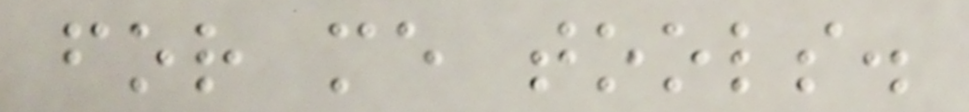for me tools.
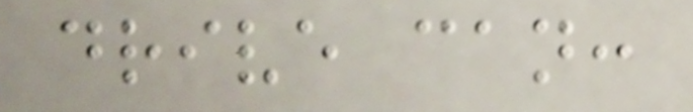drive can:
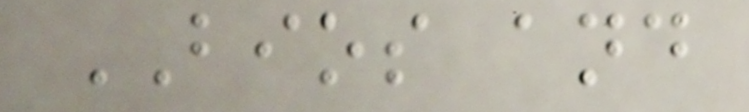BIOS and
